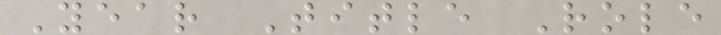Year Title Role
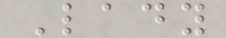Lady
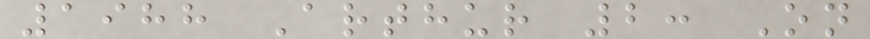1988 Arthur 2: On
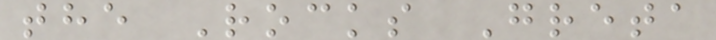the Rocks Greta
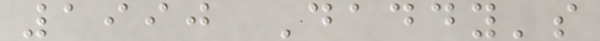1990 Daddy's
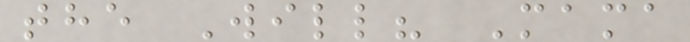the Will? Mama
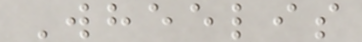Wheelis
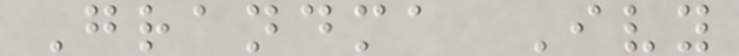Grandma Ivy
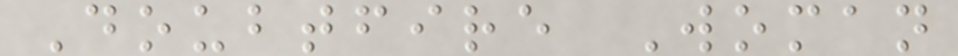Doubtfire Woman
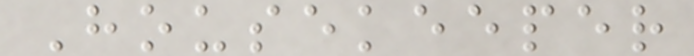Housekeeper
